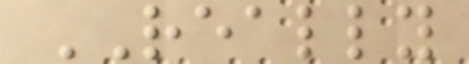REALLY
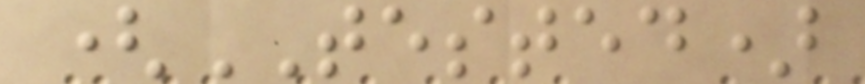(TESTED)
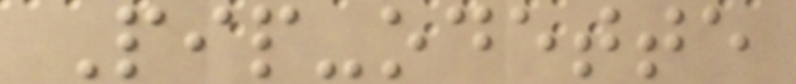Pip-odette
